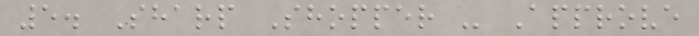5. Sharp Shopper - Approve
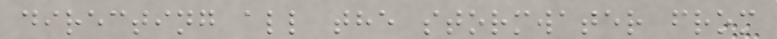directing all the stormwater from
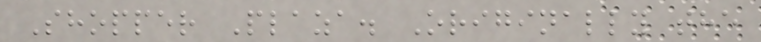Shopper Plaza. Originally the
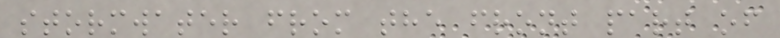stormwater from the front part of
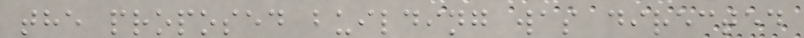the proposed building was directed
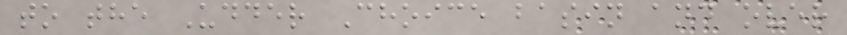to the Udder Choice basin and over
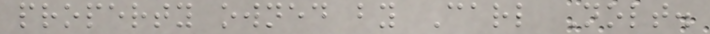property owned by Carl Nolt.
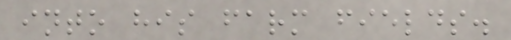into his farm fields.
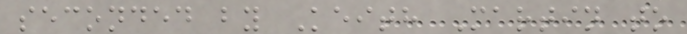seconded by Keith Martin to
